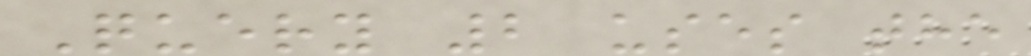Query 2 uses the
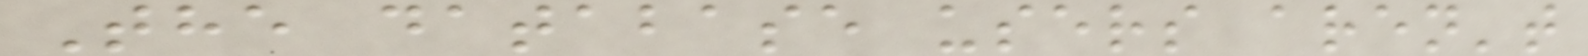The database users aren't
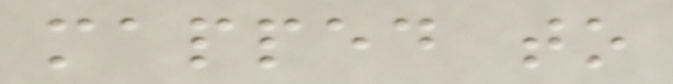mapped to
